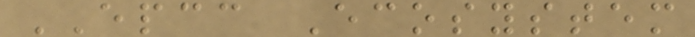EPCC Ecosystem
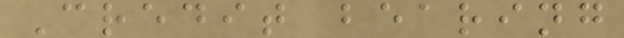Credit bearing
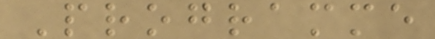Programme
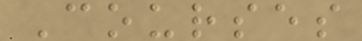Courses
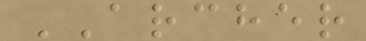ARCHER
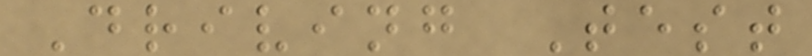Driving Test
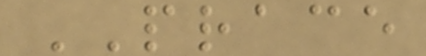PRACE
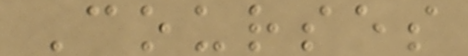Courses
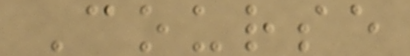Course
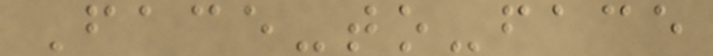Face-to-face
